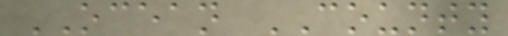OCEAN COUNTY
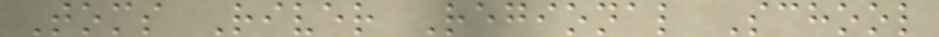Toms River Regional School
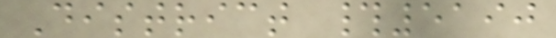District #5190
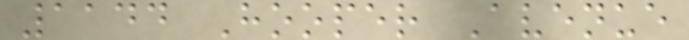1144 Hooper Avenue
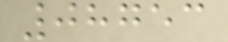08753
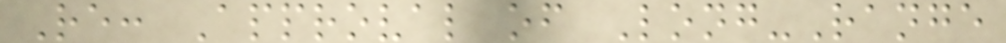Re: Approval of Long-Range
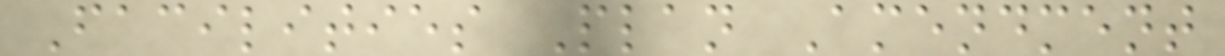Facilities Plan Amendment
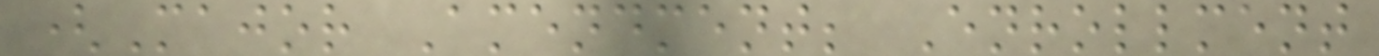(Major Amendment; Enrollment
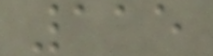115
